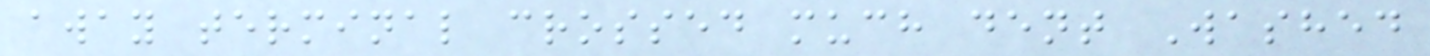away terminal crossed much dent Washed
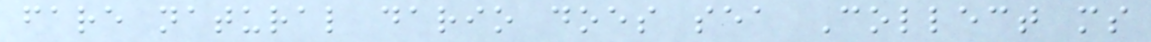fare natural dario does sea Collect ms
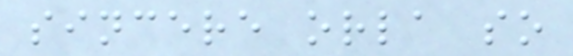sincere orla so
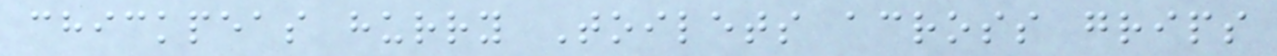chickpeas hurry Toilets across grips
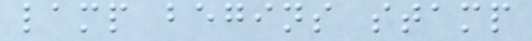lamp begins stamp
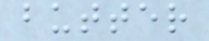butter
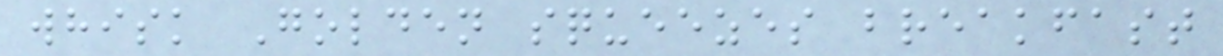whisk Golden squeezes breakfast
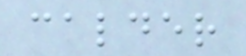calder
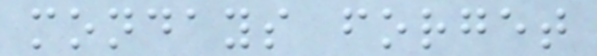mondays forget
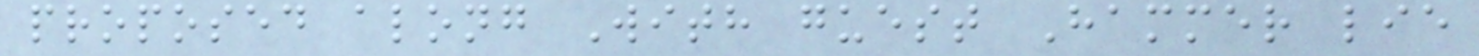proposed along With guest Hammer lie
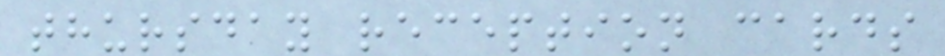thursday reception cards
